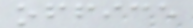office
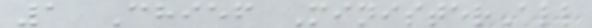1 Chief MinisterAll
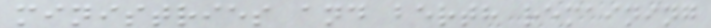ministries and berth remaining
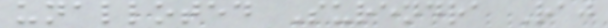unalloted Surendra Raj
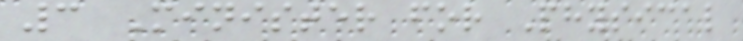3 Minister for Physical
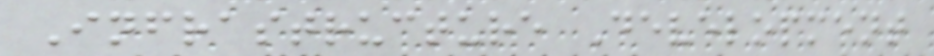Infrastructure Development
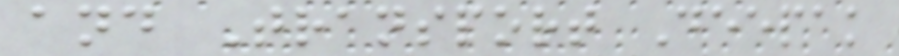and Transport Deepak
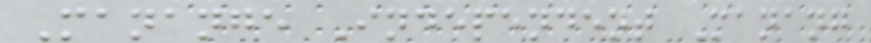Manange Independent Manang
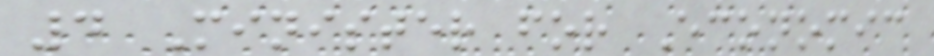4 Minister for Economic
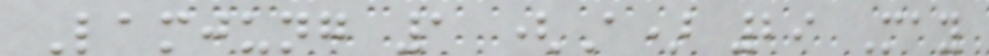Lamjung 1 (A) 29 May
